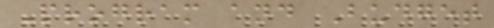Program and Budget
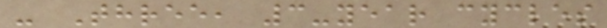- Three, 3-year cycles
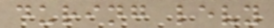during levy
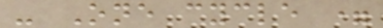- One cycle =
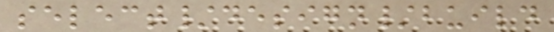select/design/build
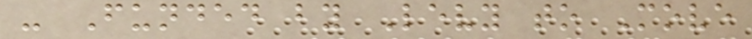- Funded by Levy to Move
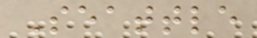Seattle
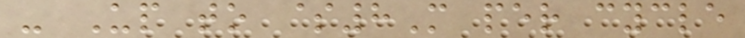- Up to $8M per cycle
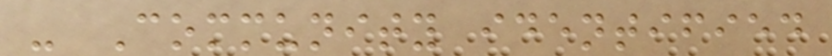- Community identified
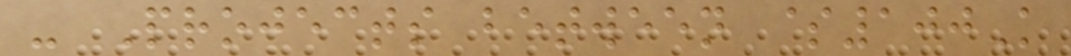- Projects between $100K
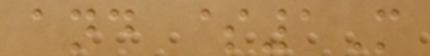and $1M
